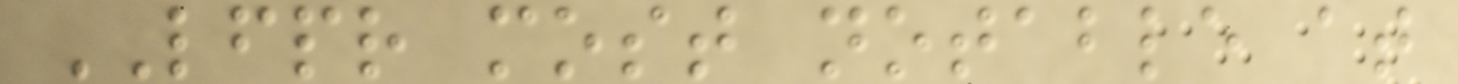LFPR most notable at
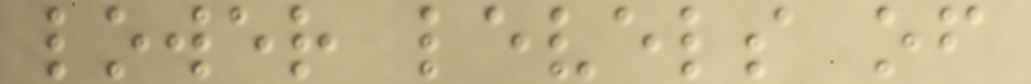lower levels of
